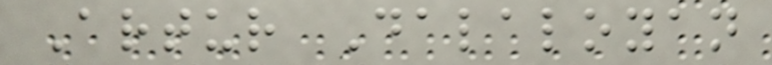Artur Dalaloyan
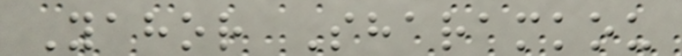Yahor Sharamkou
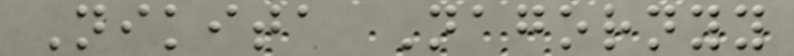Nikita Nagornyy
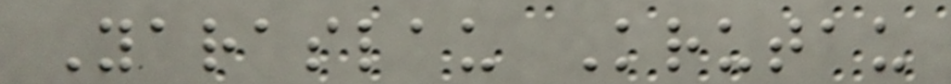Yaraslau Krutau
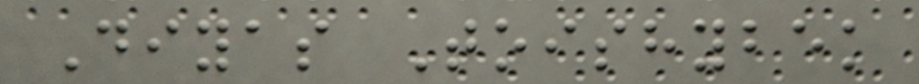Diyas Toishybek
